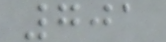701
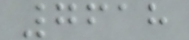7618
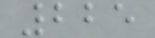225
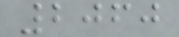2060
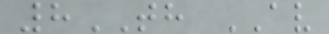8TH AV
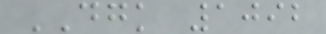DGK 1092
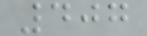407
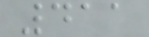411
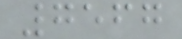7567
